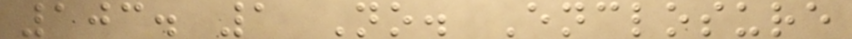103. 1 No. Enclosure
